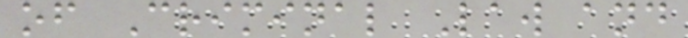of Criminal Law and
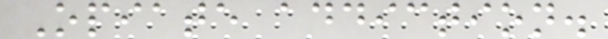Opiate addiction.
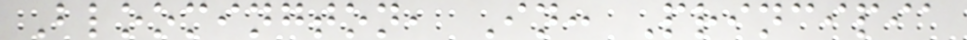Bloomington, In: Principia
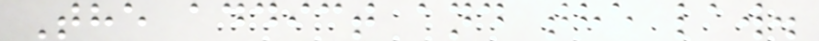The addict and the law.
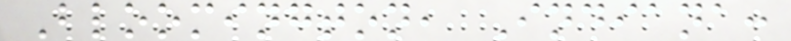Bloomington, Indiana:
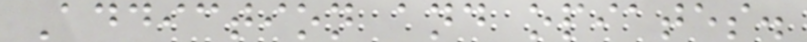Addiction and opiates.
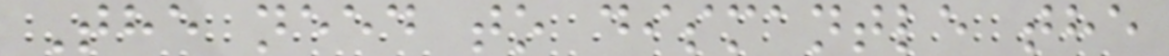The need to dismantle the
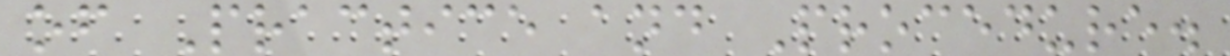of Practice and Procedure.
